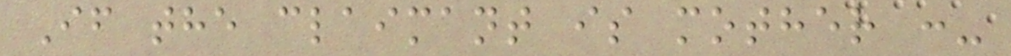If the claimant is mother :-
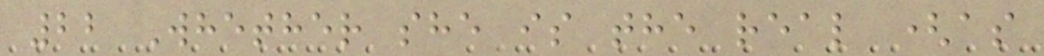22 Whether she is the real (as
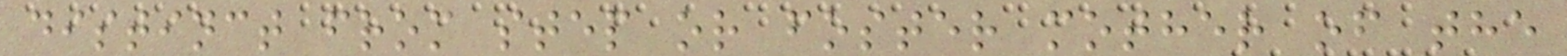distinct from step or foster mother of the
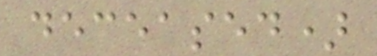deceased)
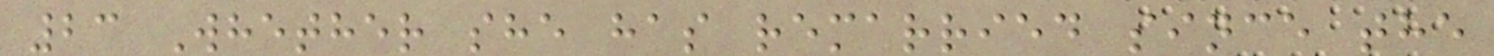23 Whether she has remarried since the
